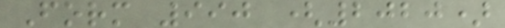Form 990 (2020)
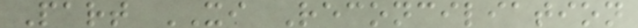Part XI Reconciliation
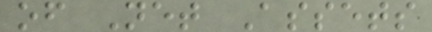of Net Assets
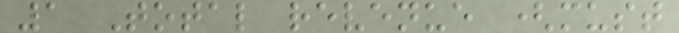1 Total revenue (must
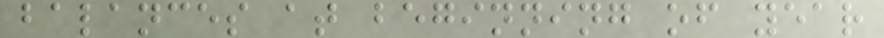balances at beginning of year
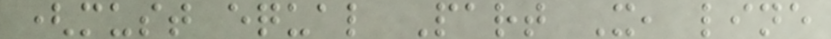(must equal Part X, line
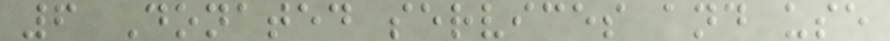6 Donated services and use
